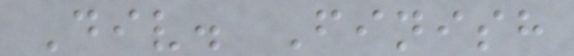Div. Finish
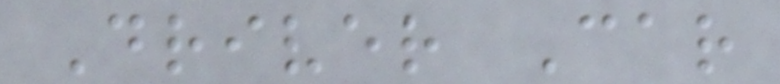Driver Car
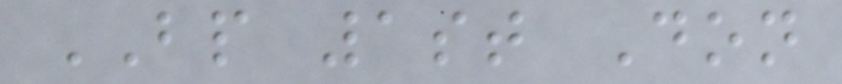BP 1st Don
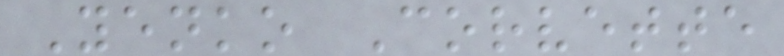Yenko Corvette
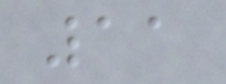11
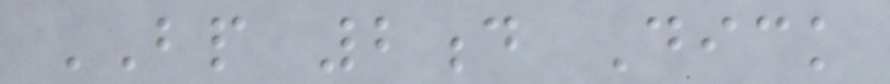BP 2d Dick
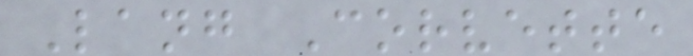Lang Corvette
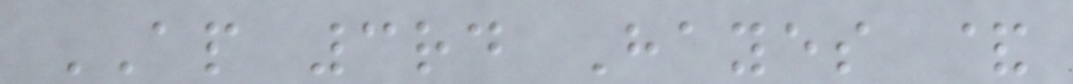AP 3rd Hayes &
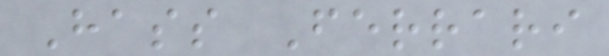Hass Ferrari
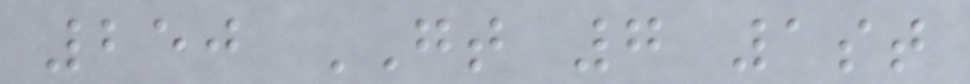250 GT 7 1st
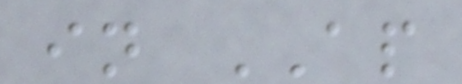in AP
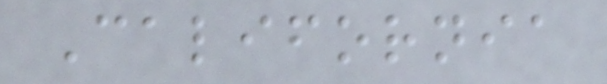California
